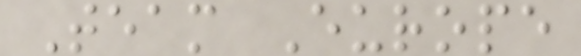Team Europe
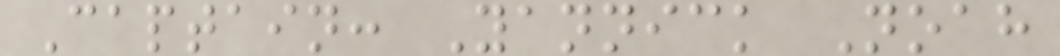Captain: Yannick Noah
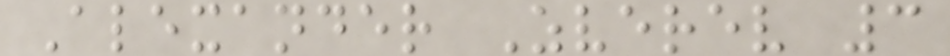Alexander Zverev 3
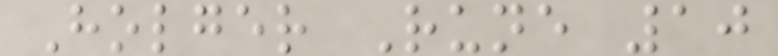Holger Rune 10
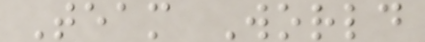Team World
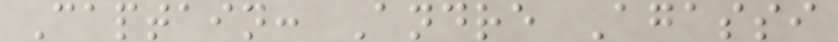Captain: Andre Agassi
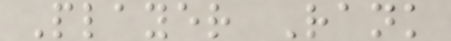Player Rank
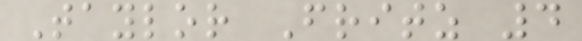Taylor Fritz 4
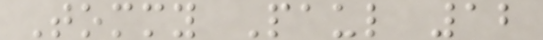Tommy Paul 12
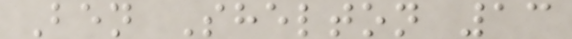Ben Shelton 13
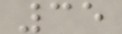35
